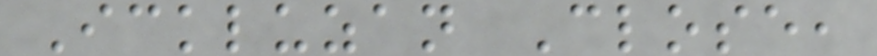Ickluzan Close,
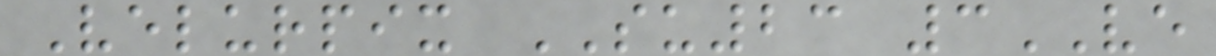Velurpix SU23 3VE
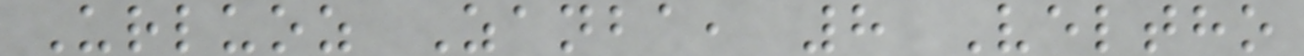Urluoz Zanba, 8 Veltho
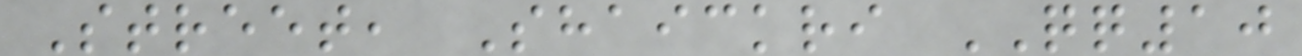Street, Shaickri QQ10
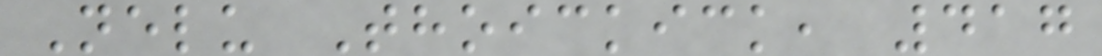Nelu Thoickick, 417
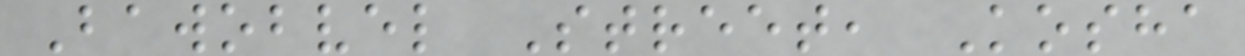Bawobvel Street, Kosha
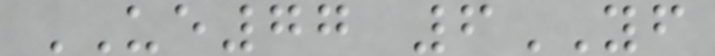UE77 6YF
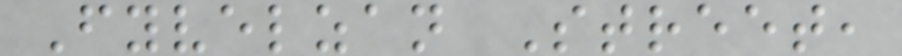Fyvelzan Street,
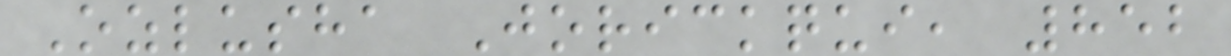Ozlusha Jorickqui, 852
